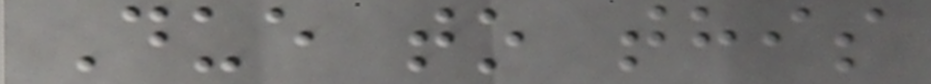Due to this
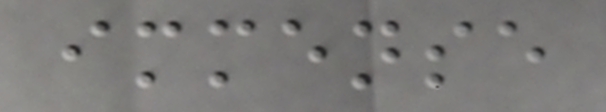immense
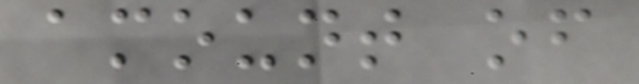amount of
